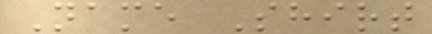Name Shirt
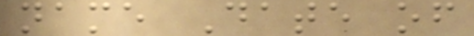name Date of
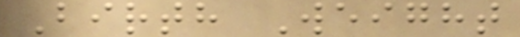Birth Weight
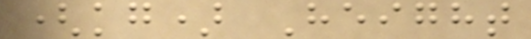(kg) Height
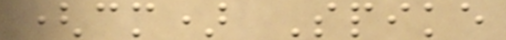(cm) Spike
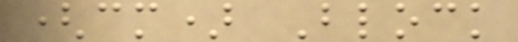(cm) Block
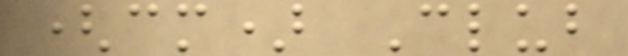(cm) Club
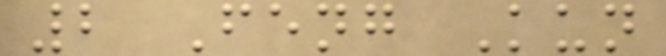2 Feng Kun
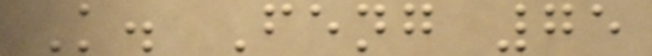K. Feng 75
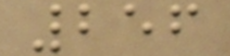256
